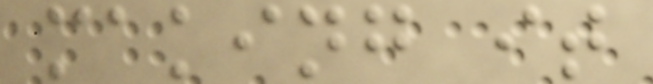making it
